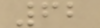62
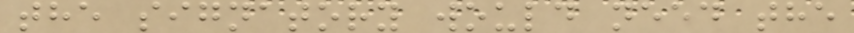the signatory would need the
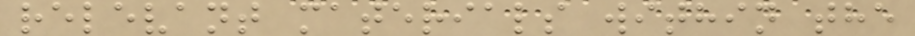relevant materials within the
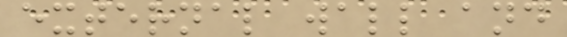external wall and
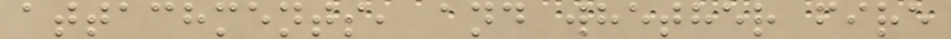attachments, and whether fire
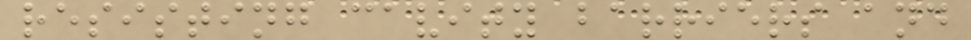resisting cavity barriers and
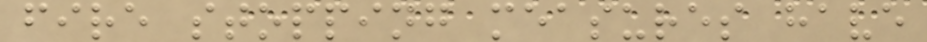fire stopping measures have
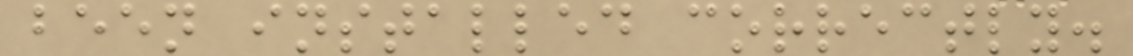been installed correctly.
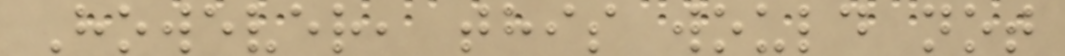However, this would not
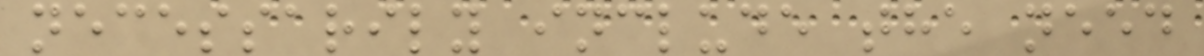necessarily include the need
